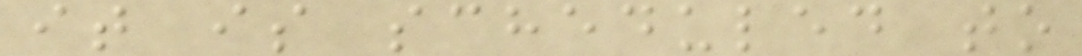it is scheduled to
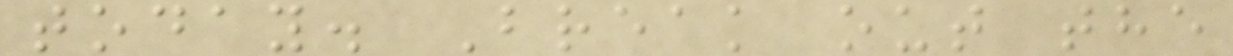today. Break out the
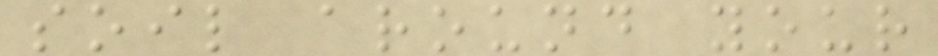soil around your
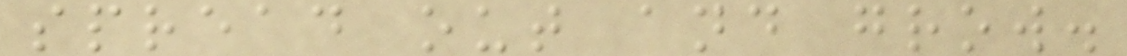spread out and grow.
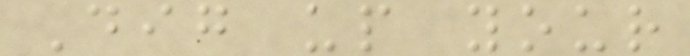Dig up your
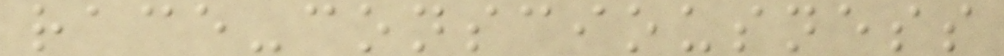race-consciousness
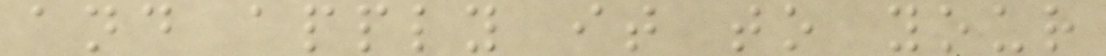and apply it to your
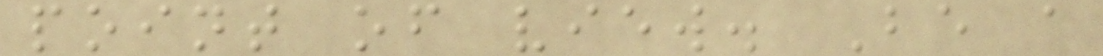point of view. Be a
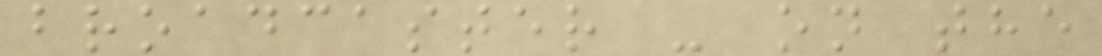broadcaster - on the
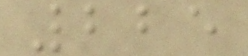225
